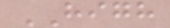HIGH
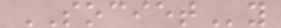SOCIETy
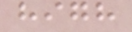high
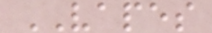VAPES
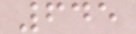645
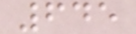645
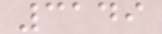3149
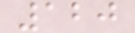120
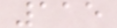115
